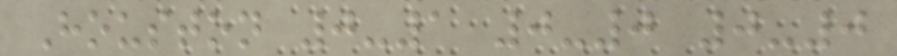Houston 0-1 0-0 0-0
